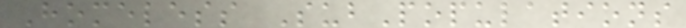Homeless SubPopulations
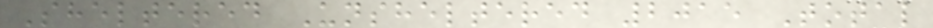Sheltered Unsheltered 2015 Total
